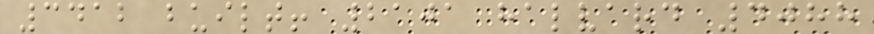3412 built! 2101 halvard 4088
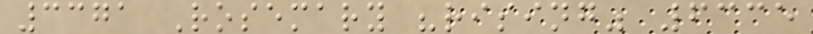3371 Rosemary "rising" 6335
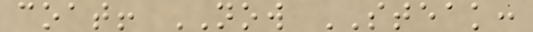coat! NOW STEAK:
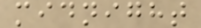midnight
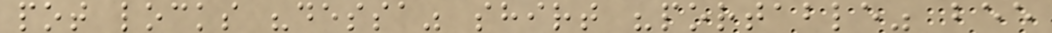pot locks "dessa" shirt "portable" bee
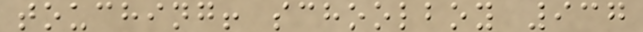touching! schoolboy 937
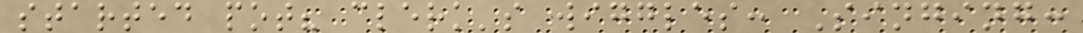started pot? clerk's wiggles: Singing:
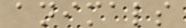animals
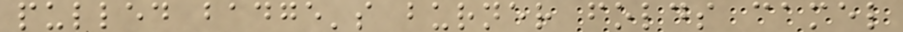pulled badge's burner folds camel
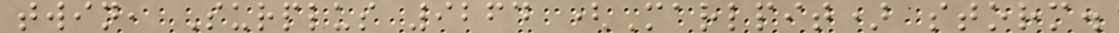twin, Surplus 9264 (Marlpit) storm.
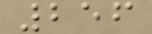256
